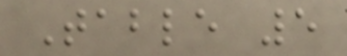Table 5
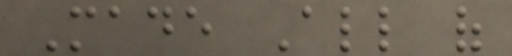Made All of
